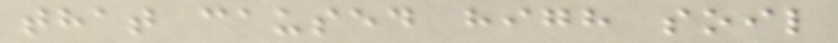that caused high soil
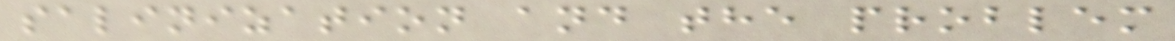salinization and the problem
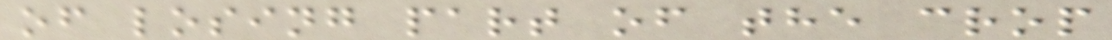of losing part of the crop
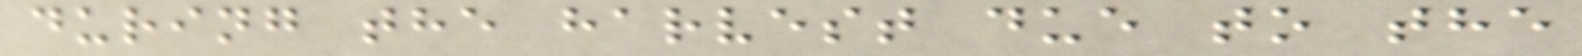during the harvest due to the
